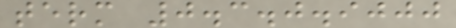term 0.3.0.9000
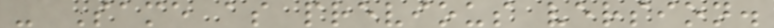- Same as previous version.
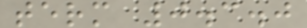term 0.3.0
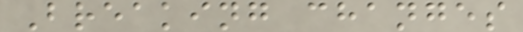Breaking changes
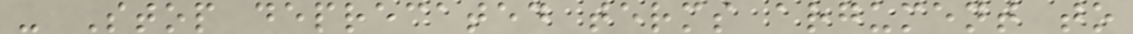- Stop deprecated terms argument to
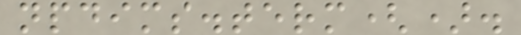npdims.term().
